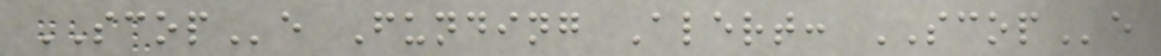SCOPe Funding Alert: SCOPe
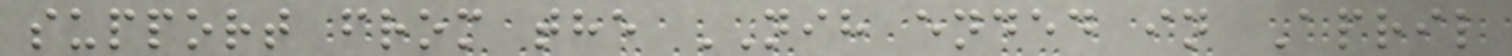support from the NIH ended in April
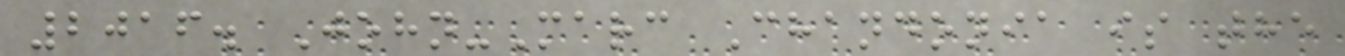2016. John-Marc Chandonia is the
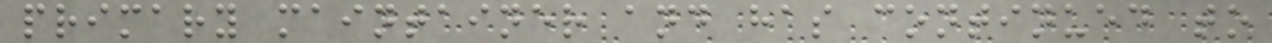primary maintainer and has continued to
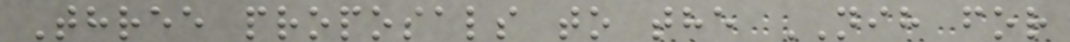Three proposals to the NIH for
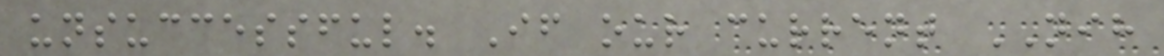unsuccessful. If our current NIH
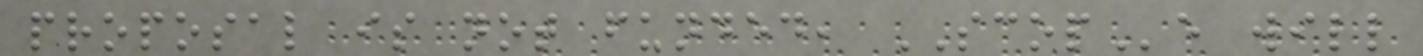proposal is not funded, SCOPe will
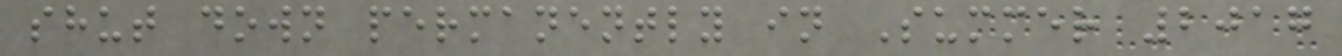shut down permanently in Summer 2017
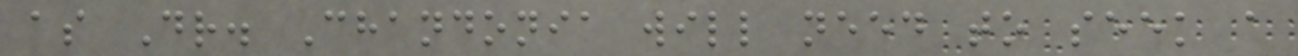as Dr. Chandonia will need to seek a
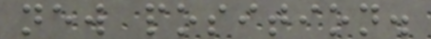new position.
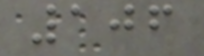106
